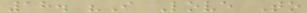18. "I Love To
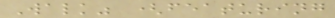Walk" (featuring
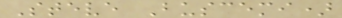Steve Buscemi)
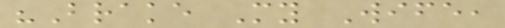"Brake My Wife,
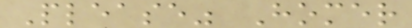Please" Homer
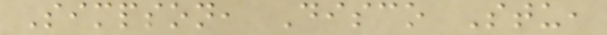Simpson, Disco Stu,
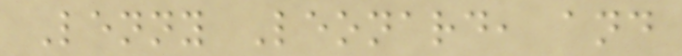Lenny Leonard, and
